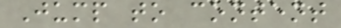Jump to content
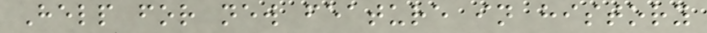Help for new feature in history
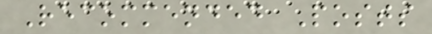Recommended Posts
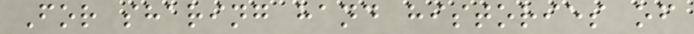For sharing hand histories of
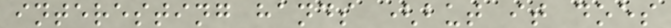interesting hands (but it does
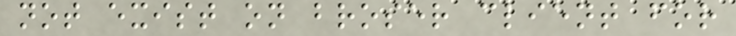not exist on broser client for
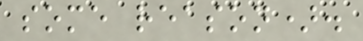some reason).
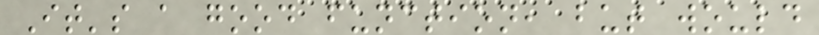It's a good function, but would
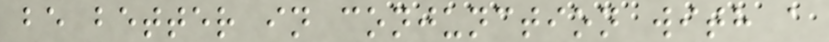be better in conjunction with a
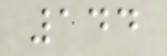144
